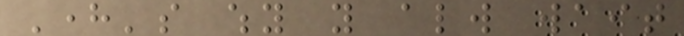Here's why you always wait
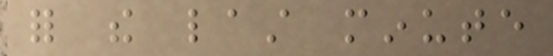for the last minute
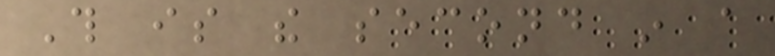This is the second in a
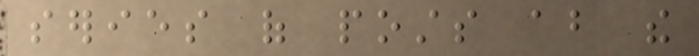series of posts about the
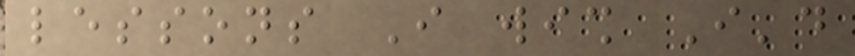lessons I wish I'd
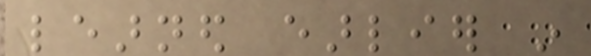learned earlier in
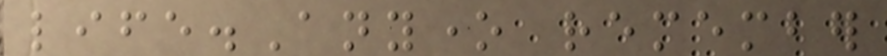life.Anyone remember
